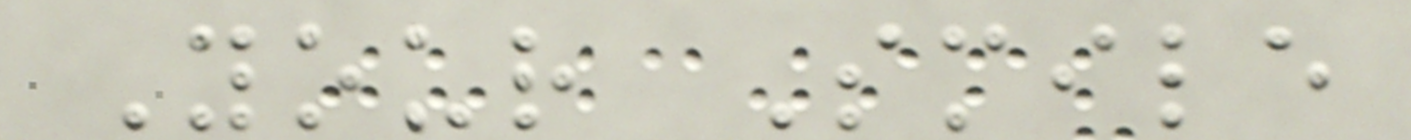Your Smile
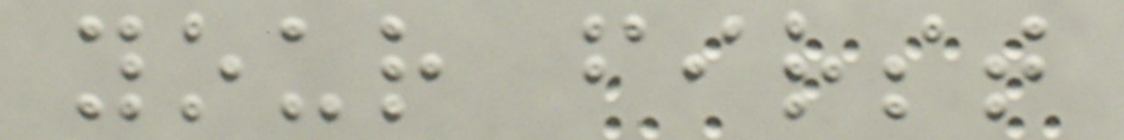your first
